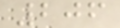206
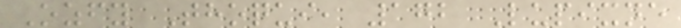Ozfy Thoqui, 172 Lupixne
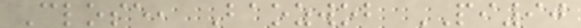Close, Baozwob PI90
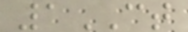1CT
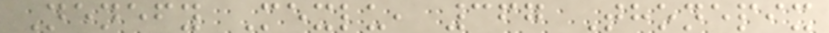Nenefy Mexlu, 367 Thonepix
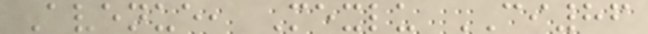Avenue, Mexlu CI86
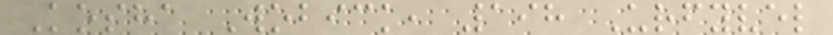Kosha Wobick, 198 Urfyvel
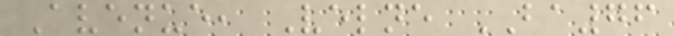Avenue, Velne BA76
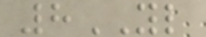8YL
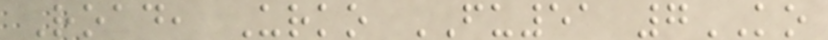Road, Urko FU51 7KO
